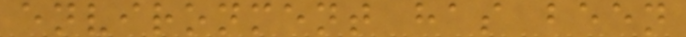environment has been
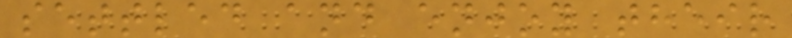settled and enjoy their
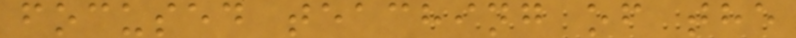focused teaching of the
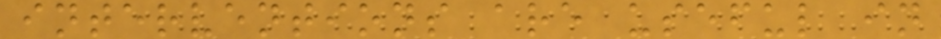interventions are useful in
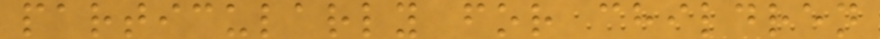particularly for children
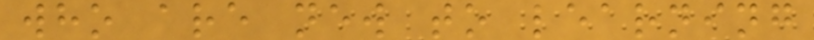who are new to learning
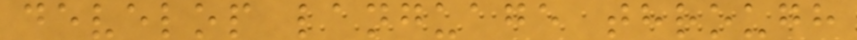develop language through
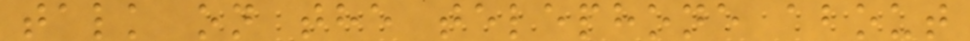talk on the telephone about
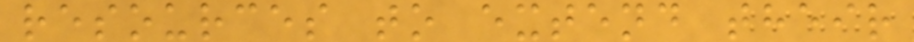resources to extend their
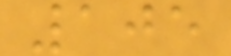105
